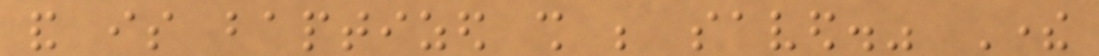and is baptized shall be saved." There
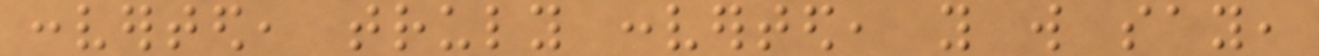converted, truly converted, you will say,
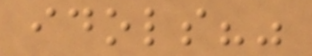idols?"
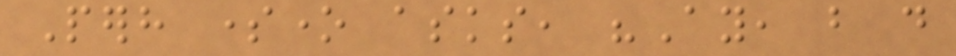Perhaps someone asks, "Ay, but do
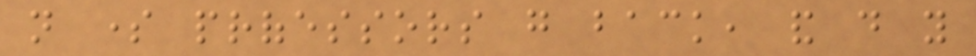not some professors go back, and do you
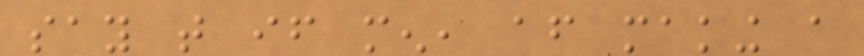say that if men, after making a
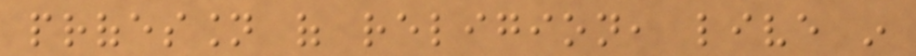profession of religion, live in
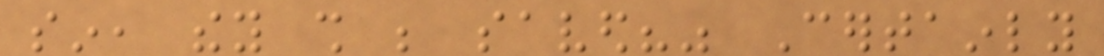sin, they shall be saved?" Certainly
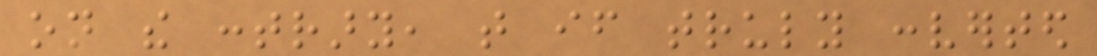on the contrary, that if truly converted
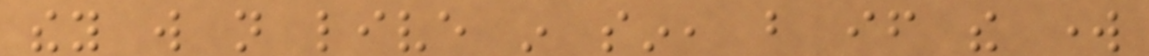they will not live in sin, but if the work
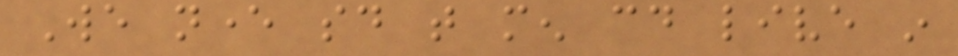We never said that men could live in
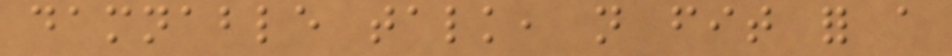damnable talk, not fit for a
